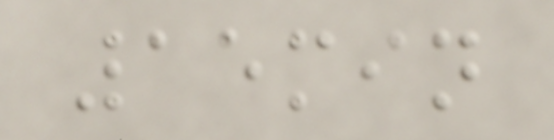15min
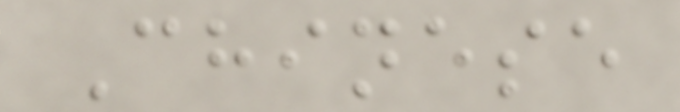Chinese
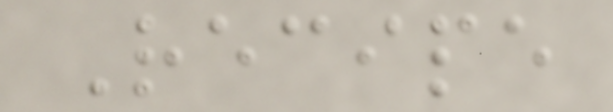Recipe
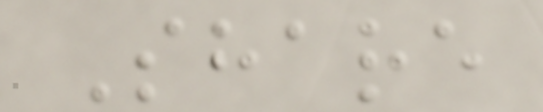Share
